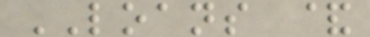LOANS &
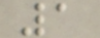1
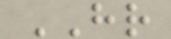HR
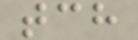tch
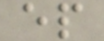ep
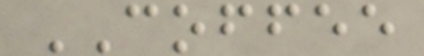COFFEE
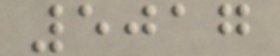5017
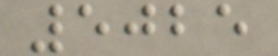5025
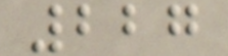227
